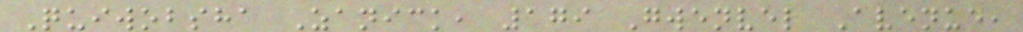Quiwobsha Zanick, 179 Gwenvel Avenue,
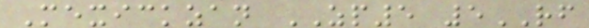Mexickzan ZP5 5RF
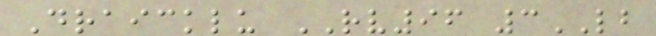Draicklu RV96 3LB
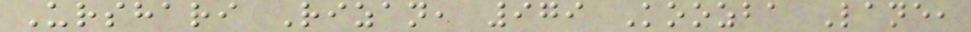Urshari Rizan, 979 Koozba Lane,
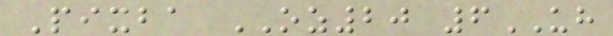Pixba OZ20 6UH
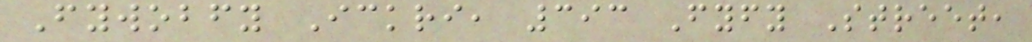Fywobfy Ickri, 393 Fyfy Street,
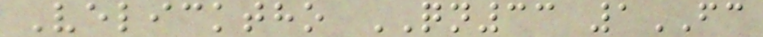Velicktho QN33 1FC
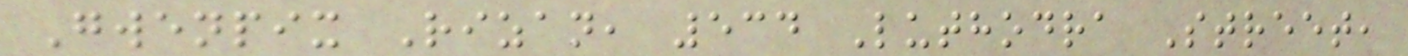Gwenpix Rizan, 534 Luthodra Street,
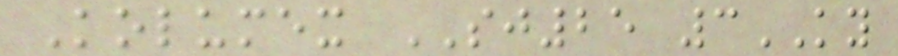Kolumex SJ25 3KY
